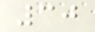30
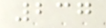237
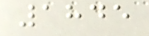1845
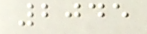2045
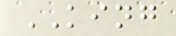KING
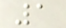1
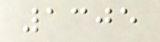1305
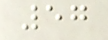57
